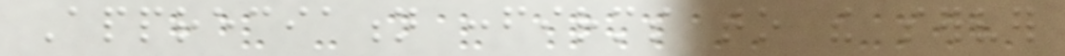Appreciation confirms to the server
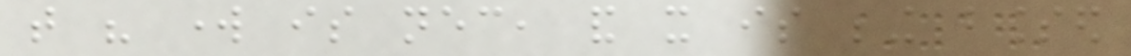that his work is necessary, and it is being blessed
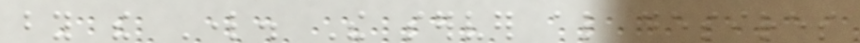by the Lord. The server also desires
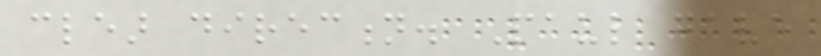clear direction. Paul gave
